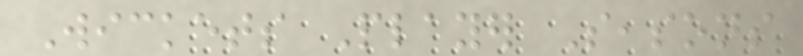Wickets Player Seasons
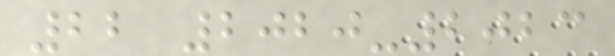22 2020-2023
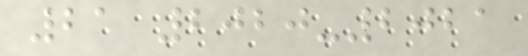21 2020-2021
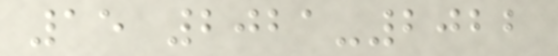15 2021-2022
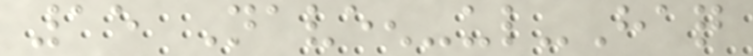15 Naveen-ul-Haq
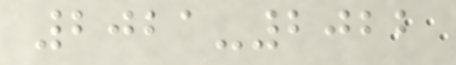2021-2022
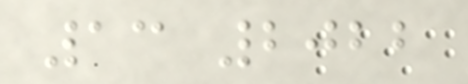13 2022
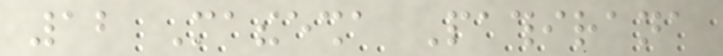12 Matheesha Pathirana
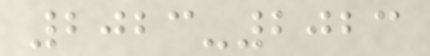2023-2023
